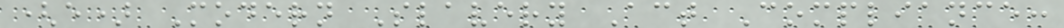(e) Modern Slavery Act Compliance:
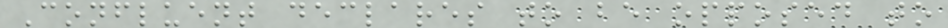Confluent declares to be opposed to
